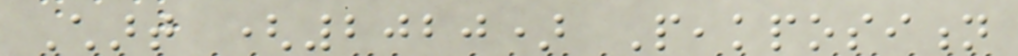Chart (2020) Peakposition
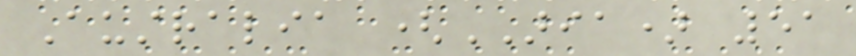Australia (ARIA) 51
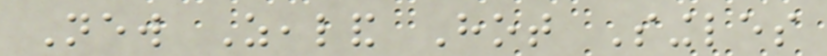New Zealand Hot Singles
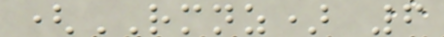(RMNZ) 6
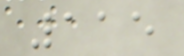115
